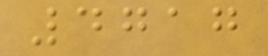4717
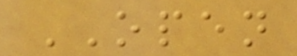OPEN
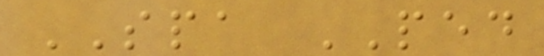SPA PED
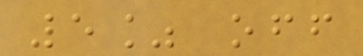5% off
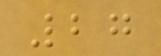27
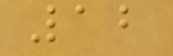12
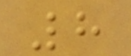8
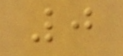0
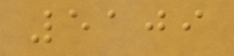5109
